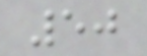50
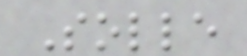Solle
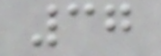37
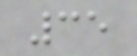35
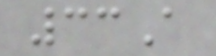33A
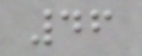46
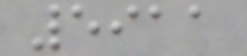5911
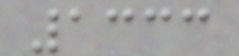1333
